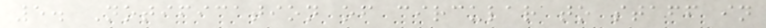5. Notification of circular to staff in
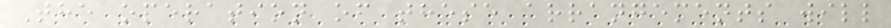The operation of these arrangements will
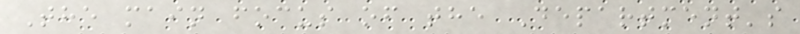The main focus of the Department's
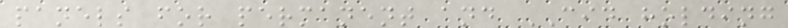panels for permanent and CID holding
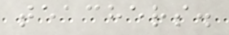teachers.
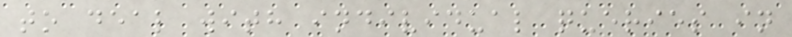to deal with individual queries in
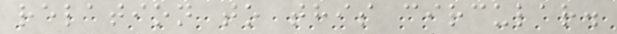relation to this circular.
